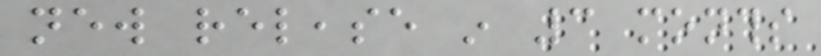new release in 3 months
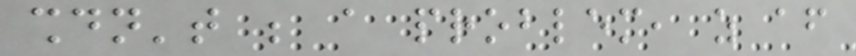shouldn't be a problem, as after
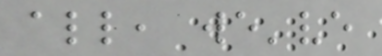all, we've
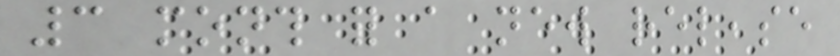3 month for a new release
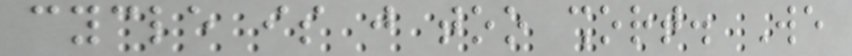cycle is just too short. We
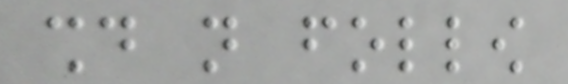should not follow
